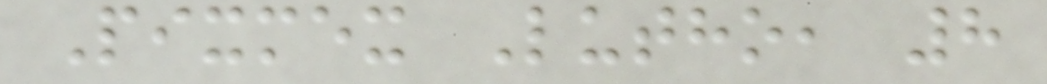Pixmex Lutho, 8
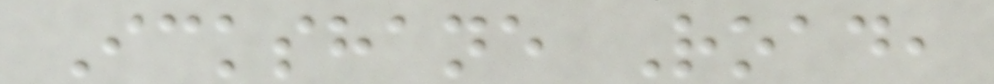Ickshane Road,
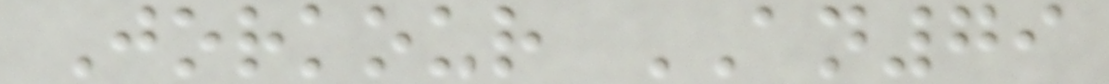Jorkour AN79
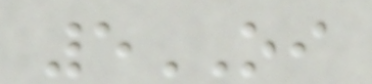5OI
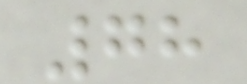78
